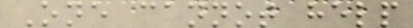One cannot help
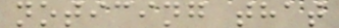noticing that
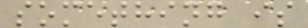something is
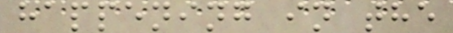happening in the
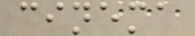cinema
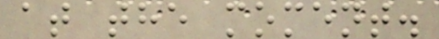at the moment.
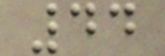44
